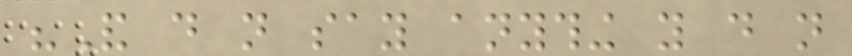"And do not say anything you do not
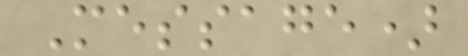Message)
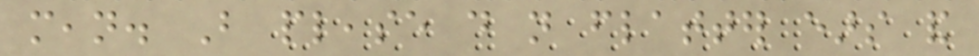mean. But please do not flatter ears and
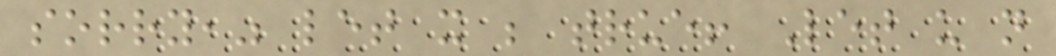sorry," let it be true! Let us not
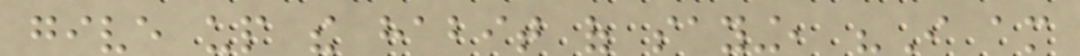give up the habit of saying, "I am
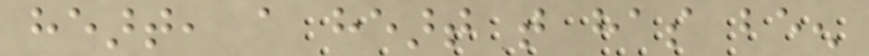heart, a heart that has been
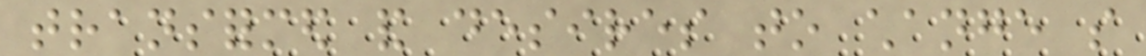transformed and desires to change so
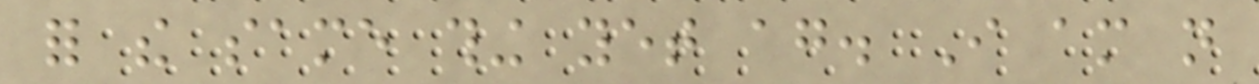for the same thing yet again. I am not
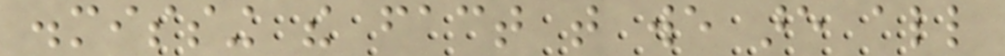dismissing the fact that we are all
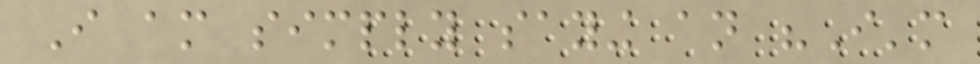I am simply saying an "I'm
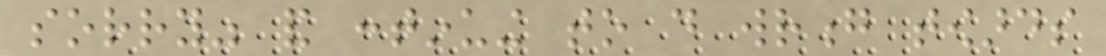sorry" and continuing to do wrong towards
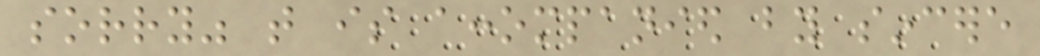sorry" that is accompanied by sincere
